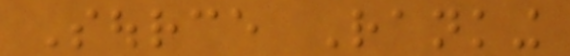Source Ranking
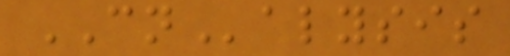CNalysis
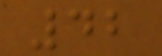42
